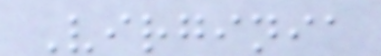Virginia
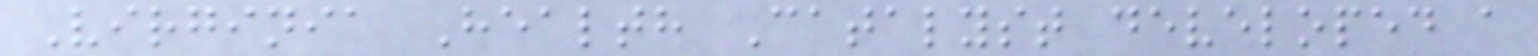Virginia Health Catalyst developed a
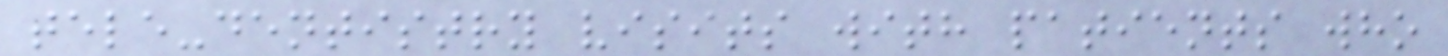tele-dentistry visits with patients who
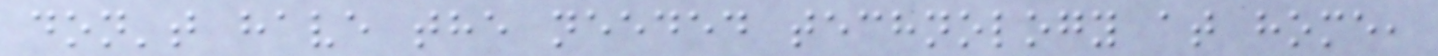don't have the needed technology at home,
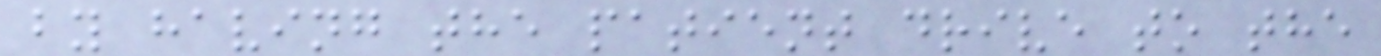by having the patient drive to the
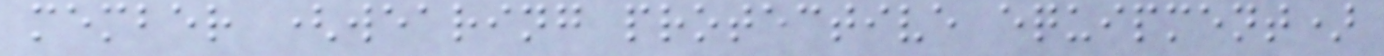member (wearing protective equipment)
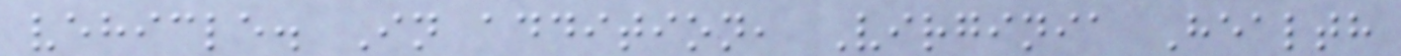vehicle. In addition, Virginia Health
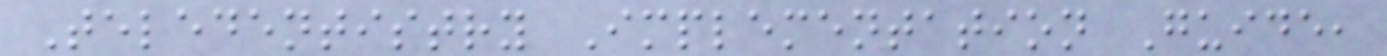Teledentistry Implementation Guide,
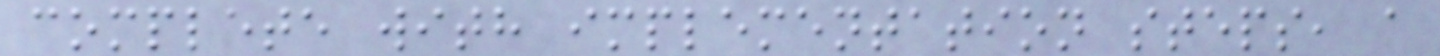complete with implementation steps, a
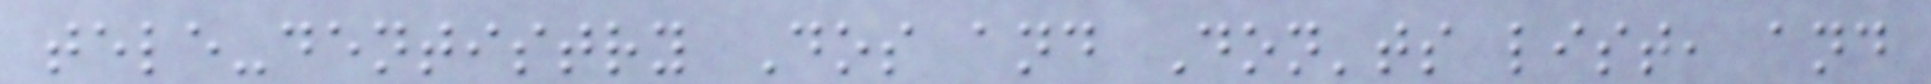tele-dentistry Dos and Don'ts list, and
